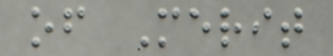of Merit
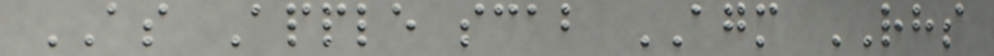AS Apple scab AGM RHS
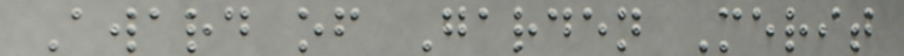Award of Garden Merit
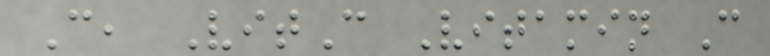C, VitC Vitamin C
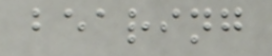bearing
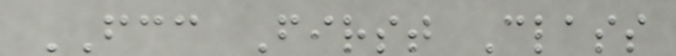FCC First Class
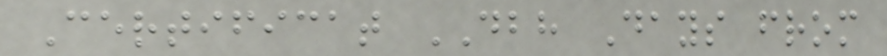Certificat DBH Days from
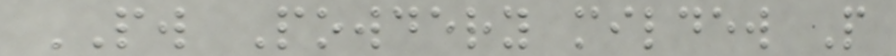PW Powdery mildew P
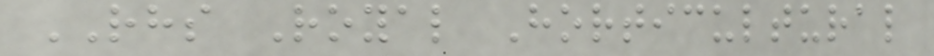RHS Royal Horticultural
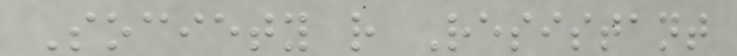Society r Resistant
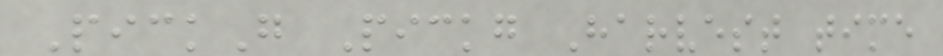PickG Pickg Harvest time
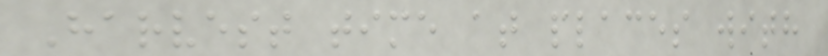Harvest time at places with
